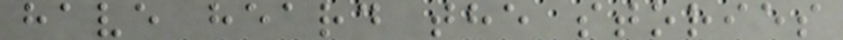have heard the stories
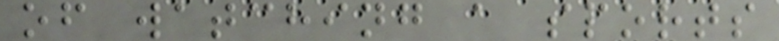of watching a sports
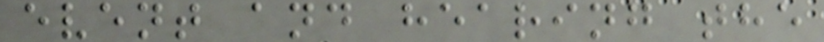event and hearing the
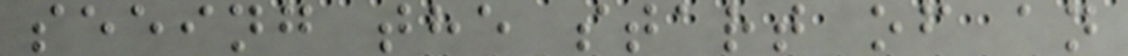seeing the start of an
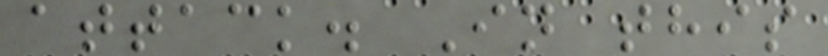attack. In this
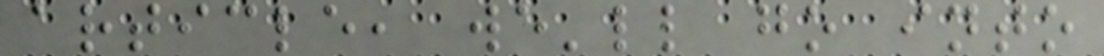article, we'll go into
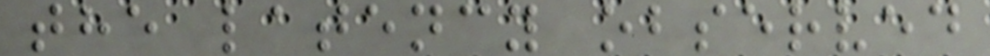the latency observed
